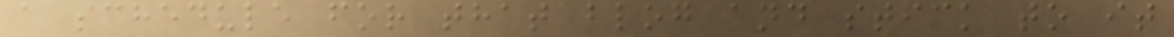a schedule for that blog and stick to it
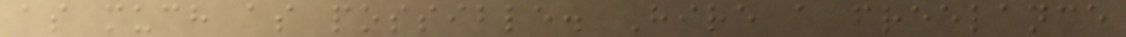as much as possible. Hire a freelance
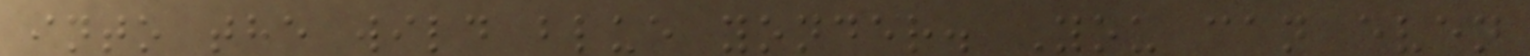into the wild blue yonder. You can even
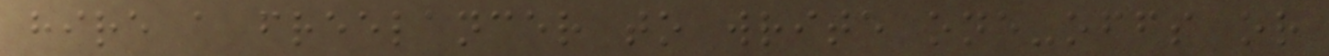hire a freelancer to write one-offs or
